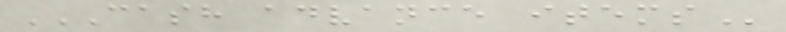CASH ADVANCE ITEMS
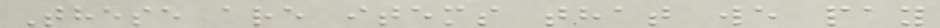These are items that we pay
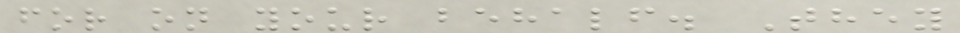for on your behalf. They
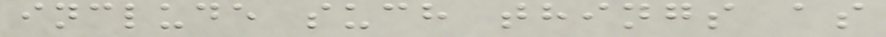include such things as
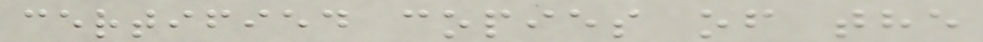certified copies of the
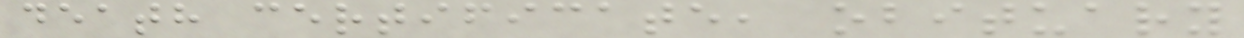death certificate, obituary
